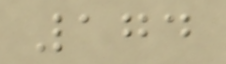174
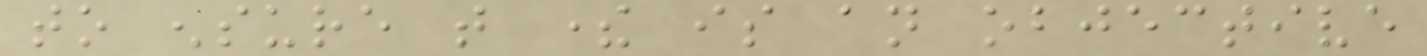to ensure that there is an objective
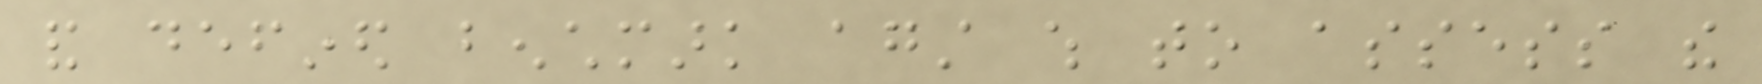and defined benchmark against which to assess the
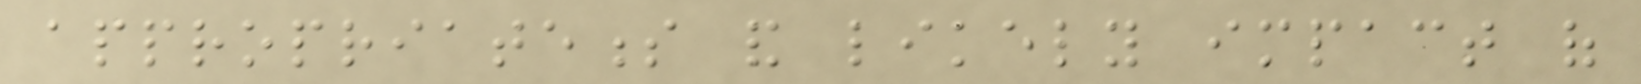appropriateness and likely impact of
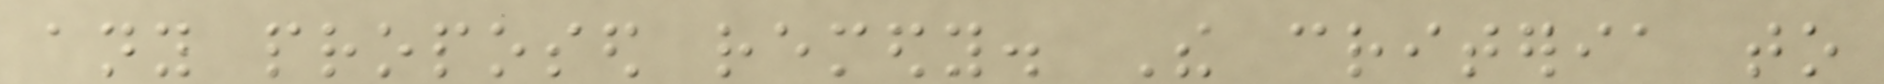any proposed remedy. The criteria to
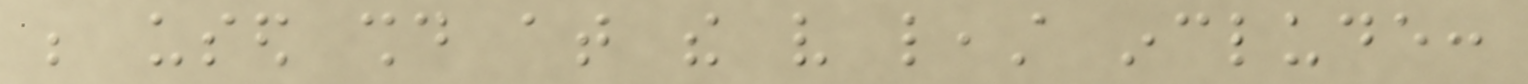be used should at the very least include:
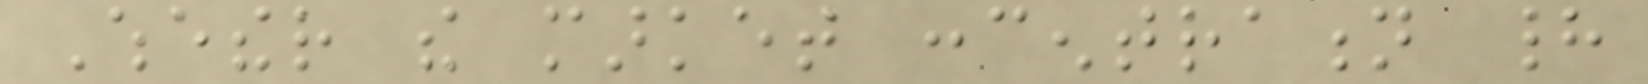Whether the market concentration had
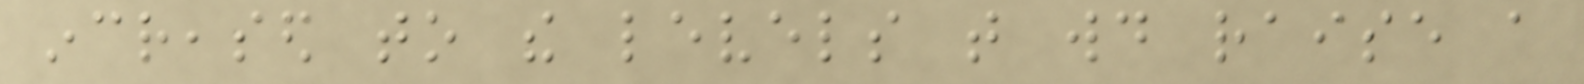increased to the levels that would raise a
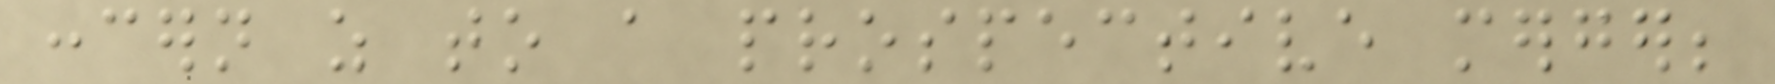concern as to a prospective merger;
